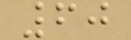60
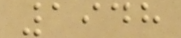1948
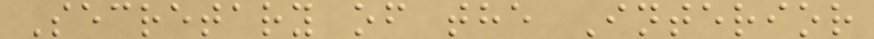Secretary of the Interior
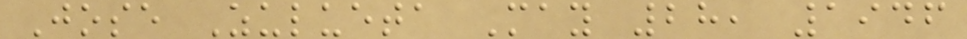Jose Zulueta May 28, 1946
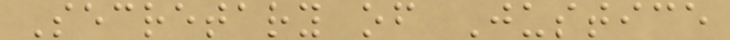Secretary of Justice
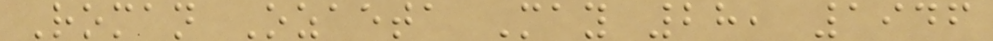Roman Ozaeta May 28, 1946
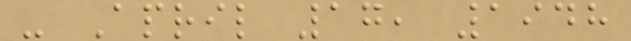- April 17, 1948
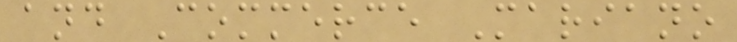and Commerce Mariano
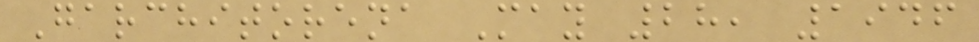Garchitorena May 28, 1946
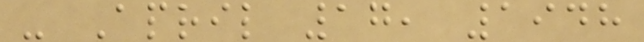- April 17, 1948
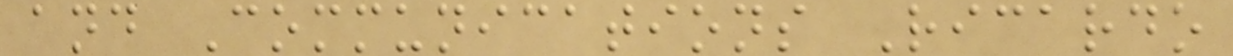and Communications Ricardo
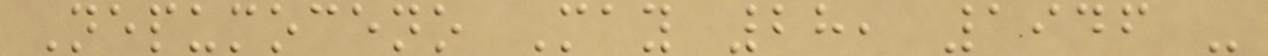Nepumoceno May 28, 1946 -
